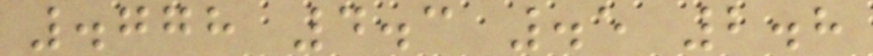.778 4.3 .5 2.8
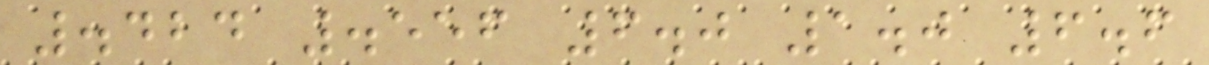.424 .556 6.0 1.0 6.6
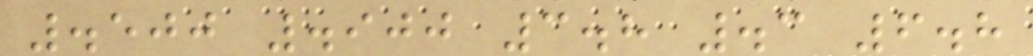.500 .900 3.8 .3 6.8
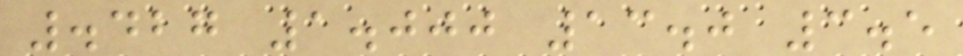.427 1.000 13.0 3.5
